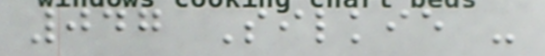047 Silkie -
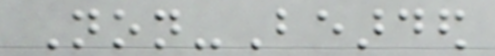Non-Bearded
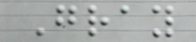Gray
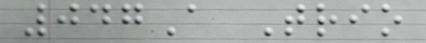047A Trio
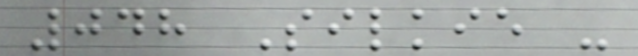048 Silkie -
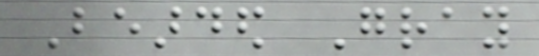Bearded Gray
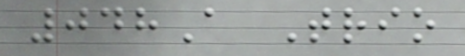048A Trio
